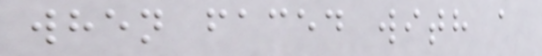when faced with a
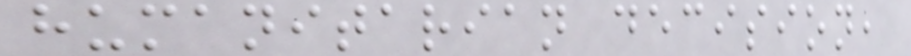humanitarian decision,
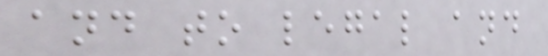and to legal and
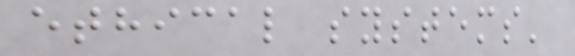ethical systems'
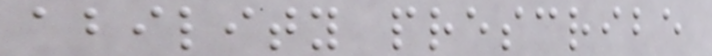ability prescribe
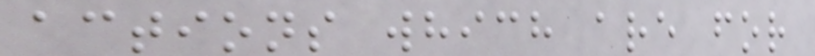actions which are for
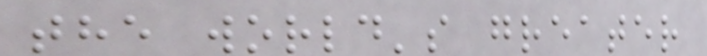the world's greater
